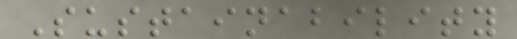Sustainability
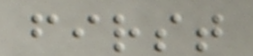first
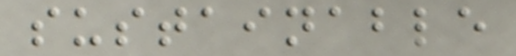sustainable
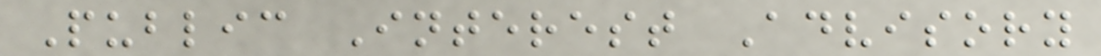Public Interest Advisory
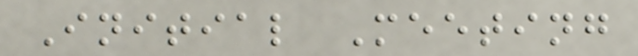Initial Meeting
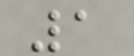1
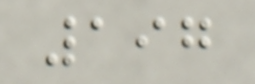197
